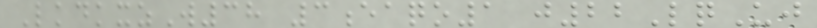LkdkxzW38 3eaqo1 j22LqUj
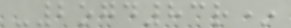-2ogd83r*
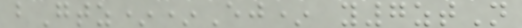bGtz**Ej* y7ztN
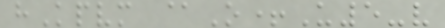hKpvm @O+U5-v
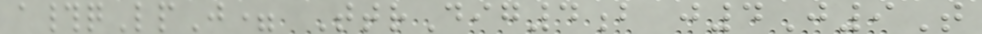a#qLpJ= TtrDig4b j4J9T
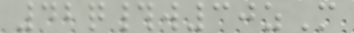42q#w30zM
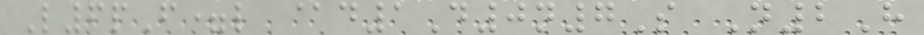L6pF=l @d1D0n7S N2H
